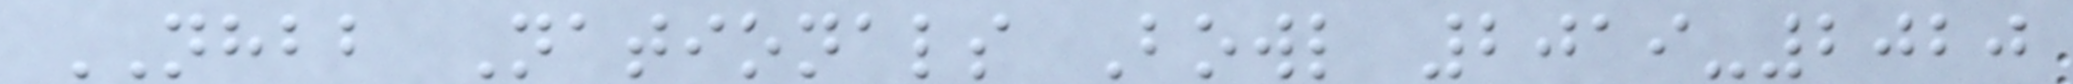NHBB Nationals Bowl 2019-2020
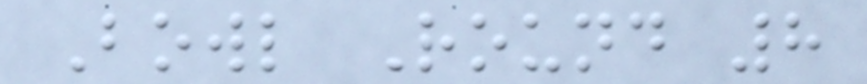Bowl Round 8
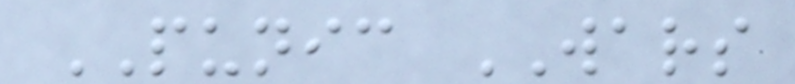PUNIC WARS
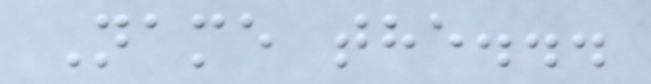Name the...
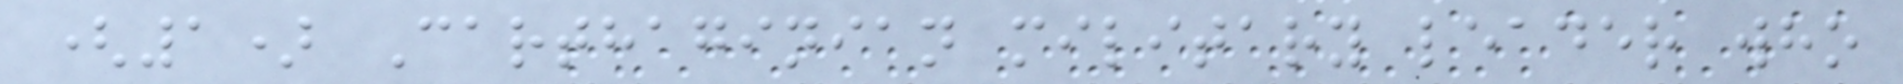(1) Carthaginian military leader who
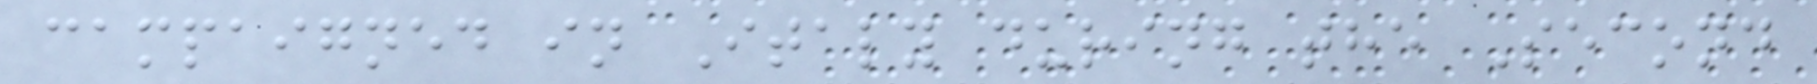campaigned in Italy during the Second
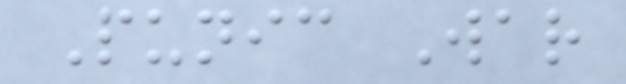Punic War
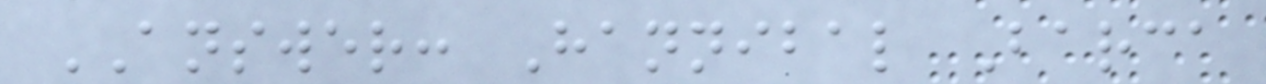ANSWER: Hannibal Barca
